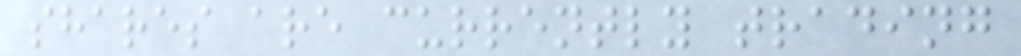shares are currently trading
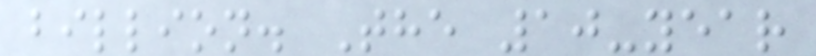billion. The 10-year
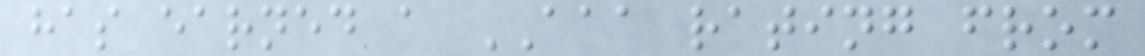has earned a AAA rating from
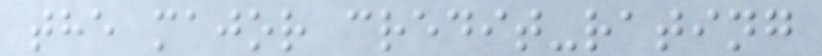the major credit-rating
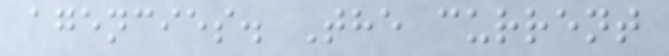agencies. The current
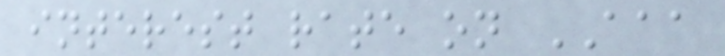interest rate on AAA
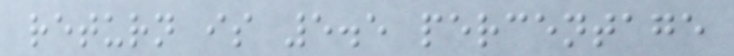return is 5.5 percentage
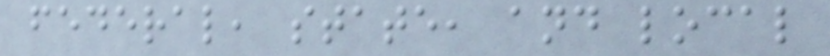federal, state, and local
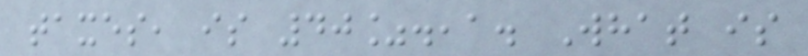taxes, is 40%.,a. What is
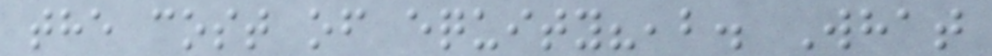the cost of equity?,b. What
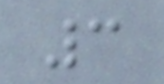3
